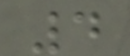4
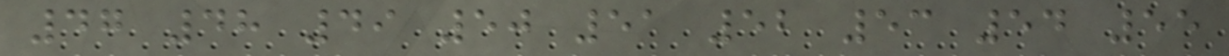47 48 49 50 51 52 53 54 55
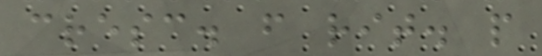cresc. f rit. p
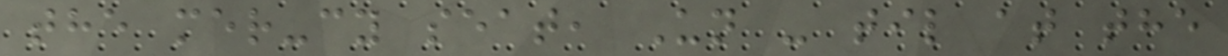the mer-cy seat, Un - til at the
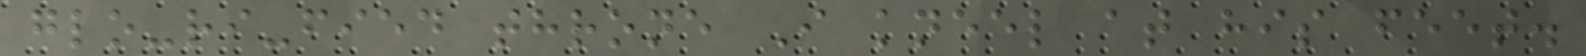glo-ri-fied throne I kneel at his feet.
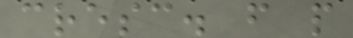cresc. f p
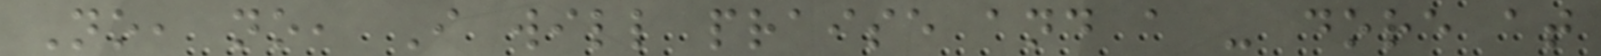No, no, I will praise and a - dore at
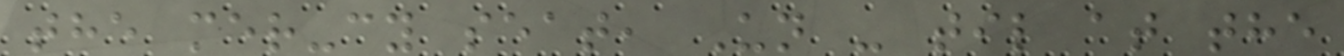the mer-cy seat, Un - til at the
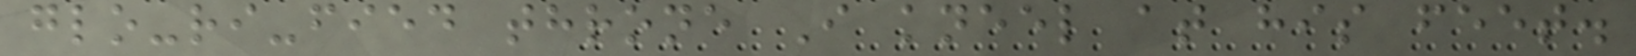glo-ri-fied throne I kneel at his feet.
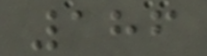186
